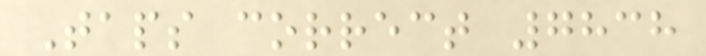Taps correct 7838
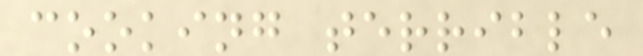cooking terrible
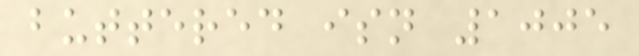buttered isn 1005
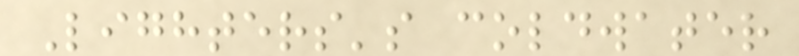Lighters's coldwater
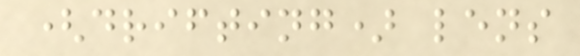(drifting) lens
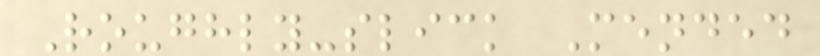Roughly-slick Mended
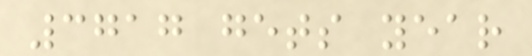3717 gets year
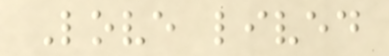Love lived
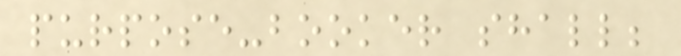purpose-booker shall;
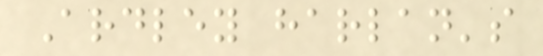Ardley harlan's
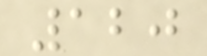120
